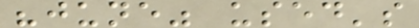"june" used's
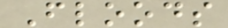Floods
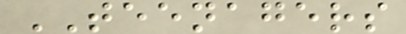TEENAGERS
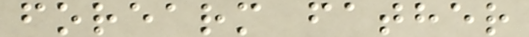forearm father
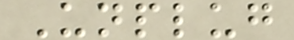Unplug
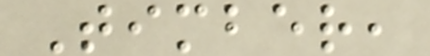Timber,
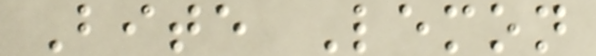Bite Lemon
